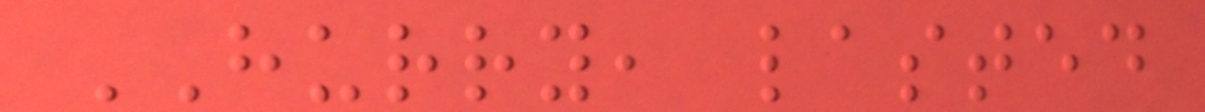HURRY, lasted
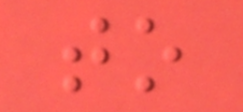to
